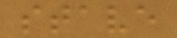stave
